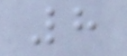8
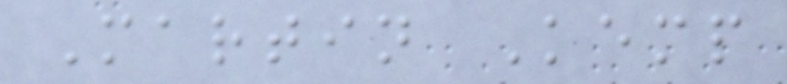Martin Kemp
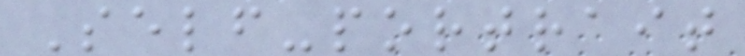Self-portrait
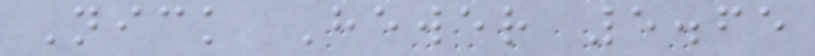Nick Hewer 5.65
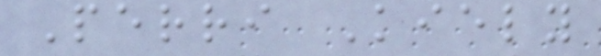Perri Kiely
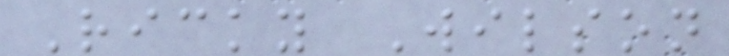Ricky Wilson
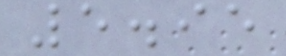5.95
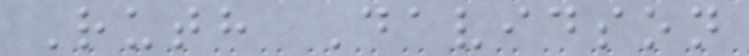Ruth Davidson
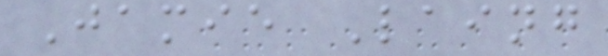Jamie Laing
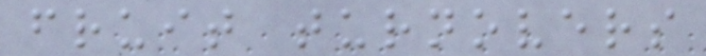fruit turnovers
